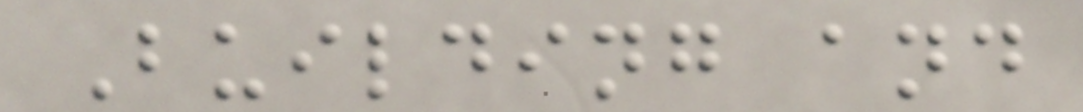Building and
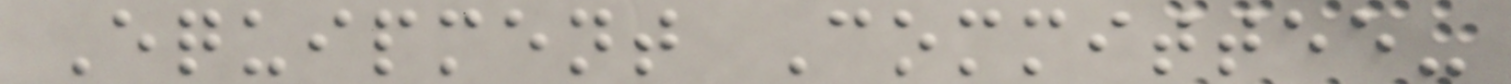Equipment Committee-
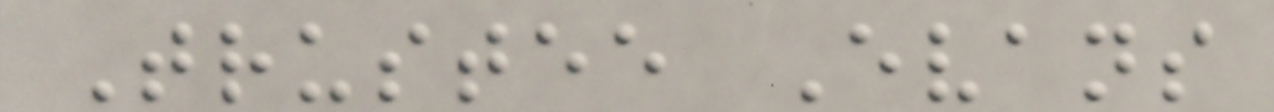Trustee Evans
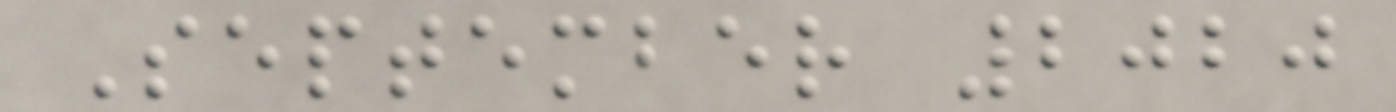September 2020
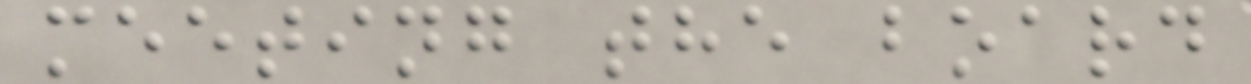meeting the board
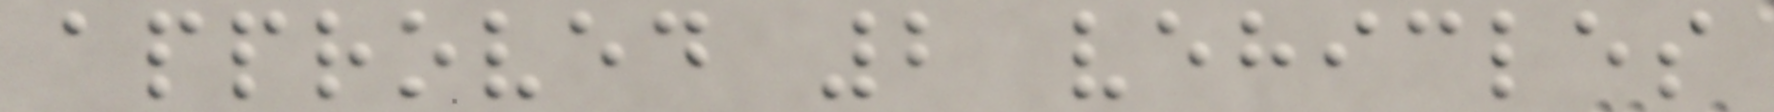approved 2 vehicles
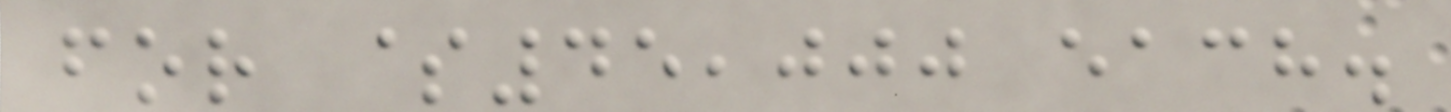for $45,000 each.
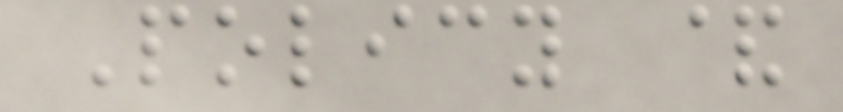Policy &
